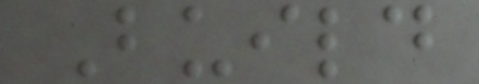Build
